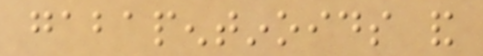gabapentinoids and
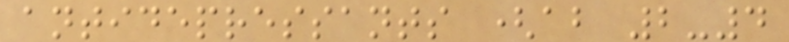antidepressants (about 2-4
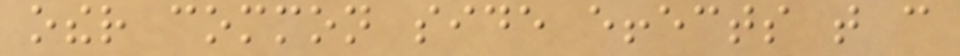other common side effects that can
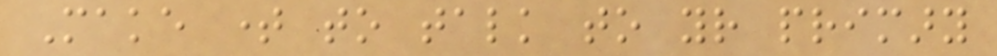Make time to talk to your primary
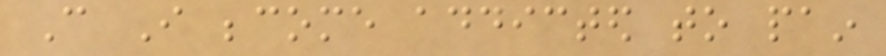Can I become addicted to pain
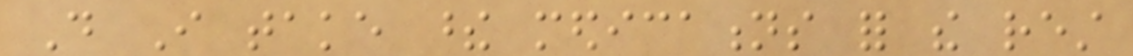Do I take these medications for the rest
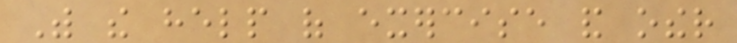With the help of exercise and other
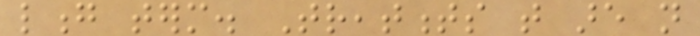long term. Treatments that are not
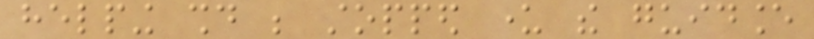helping should be stopped under the guidance
